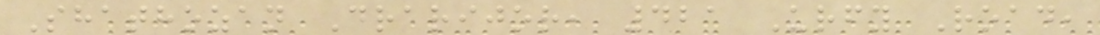Shathozan Drarijor, 421 Urfy Road,
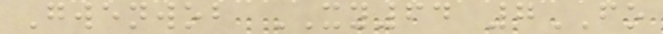Gwenwob XY64 7FO
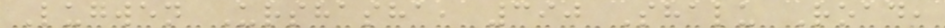Lugwen Urshasha, 390 Shalu Road,
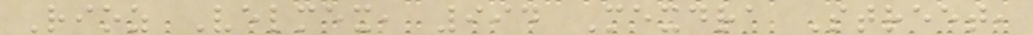Rioz Velmex, 994 Mexdra Street,
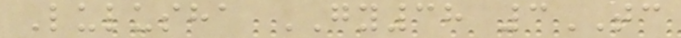Lulusha GY38 3TC
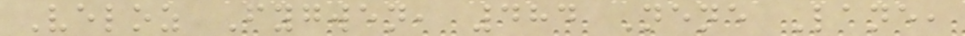Veloz Fygwen, 484 Nene Lane,
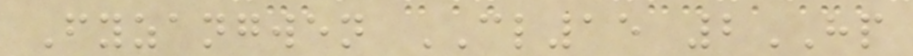Fyzangwen CL15 2HP
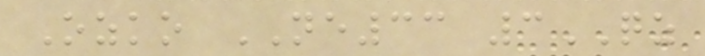Ozko NE33 3QZ
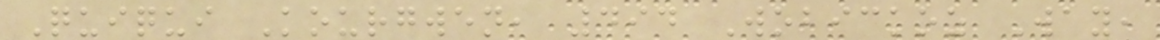Quiqui Kourgwen, 494 Wobickoz Way,
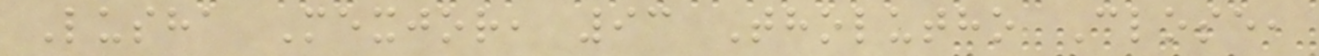Lusha Mexjor, 93 Tholutho Close,
